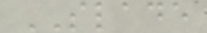SLADE
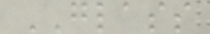GLASS
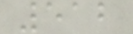512
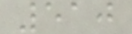510
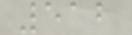512
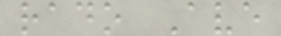rado Ave
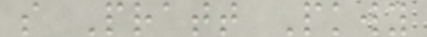s Pratt Pkwy
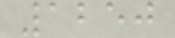1250
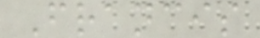Francis
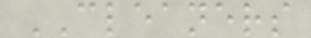CLEANERS
